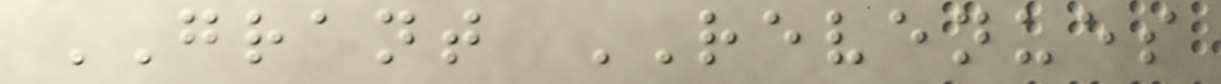GRANT REVENUES
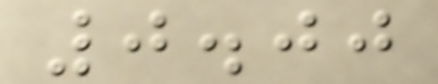0.00
